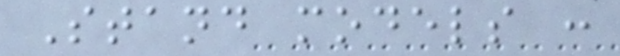Stand models :
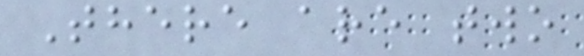There are two
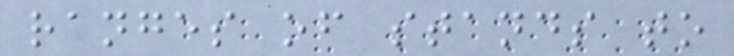ranges of stands to
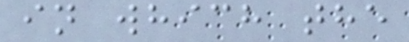in which the
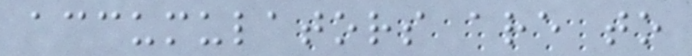accumulators are to
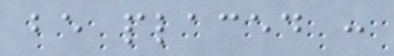be placed :
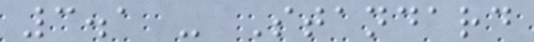3.1 - Standard
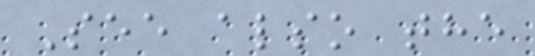See also the
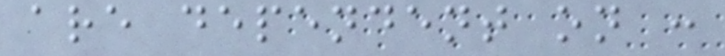are dependent on :
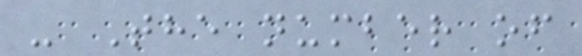- The number of
